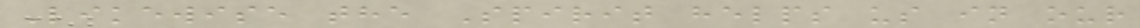Likewise the Spirit helps us in our
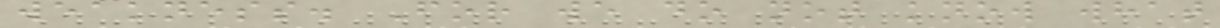weakness. For we do not know what
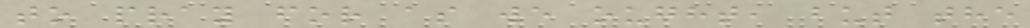to pray for as we ought, but the
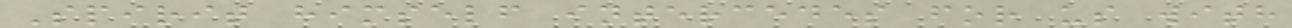Spirit himself intercedes for us with
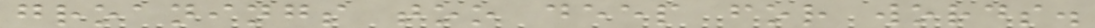groanings too deep for words.
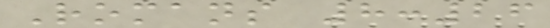Romans 8:26
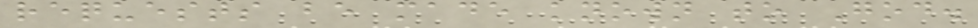requests be made known to God.
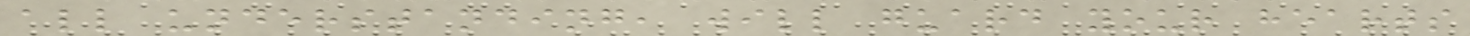all understanding, will guard your hearts
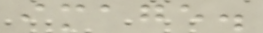image.
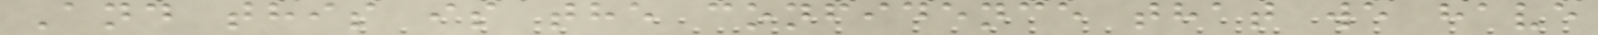And this is the confidence that we have
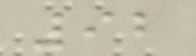92
